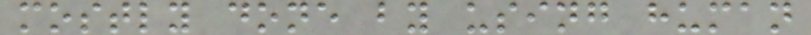mostly done by using human
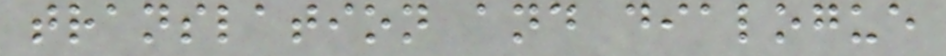translation and dialogue
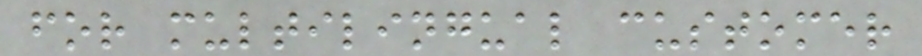for multilingual customer
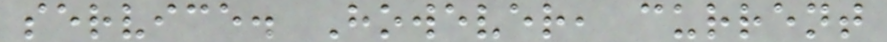service. However, current
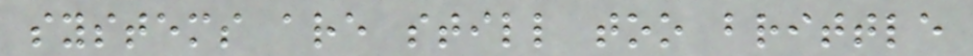systems are still too brittle
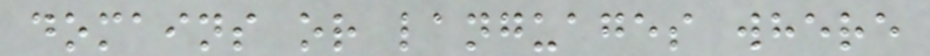domains or languages where
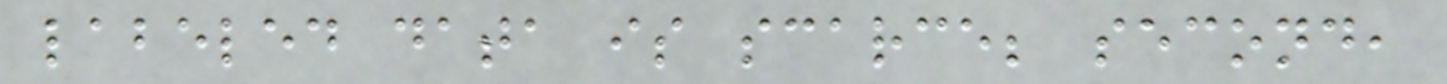labeled data is scarce; second,
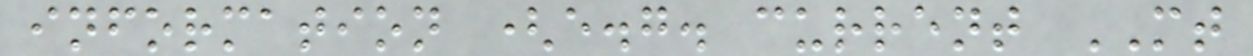information (e.g. current MT
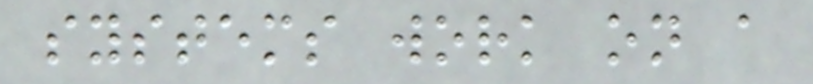systems work on a
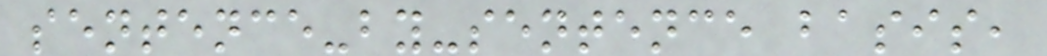sentence-by-sentence basis,
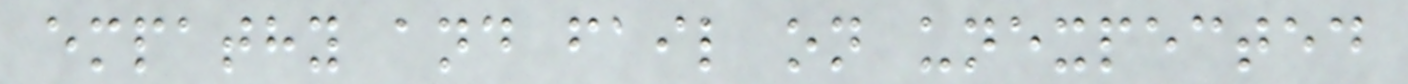empathy and fail on unexpected
